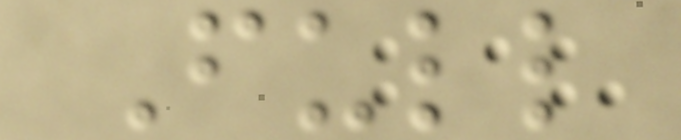Full
